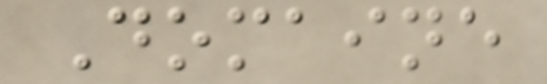Domaine
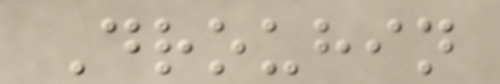Drouhin
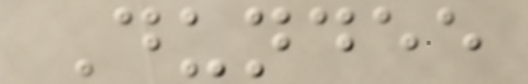Dundee
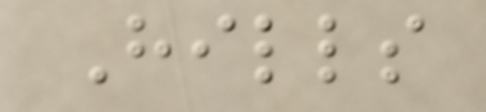Hills
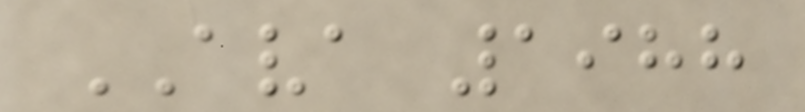AVA 1988
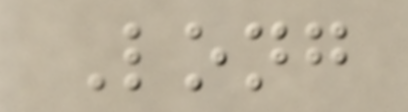Long
